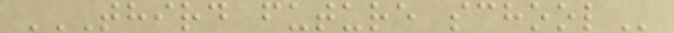THIRD FUTURE SCHOOL
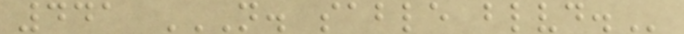441 N. SABLE BLVD.
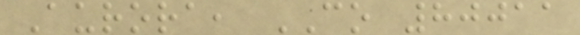Aurora, CO 80011
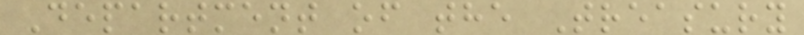Department of the Treasury
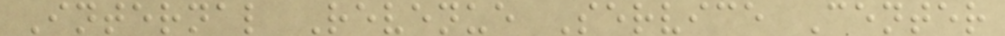Internal Revenue Service Center
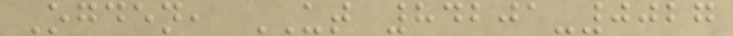Ogden, UT 84201-0027
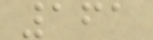161
